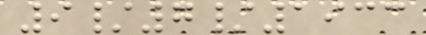9/7/1933
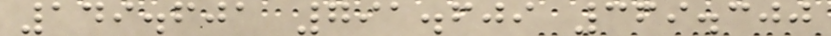149.601 791.609 369.300
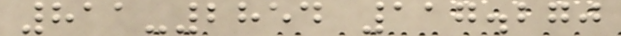811-2854 117.270
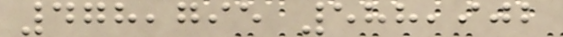478,795 588,902
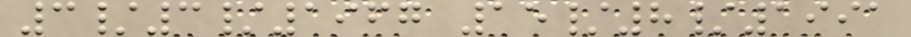3/3/1967 15/8/1991
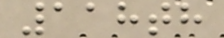118th
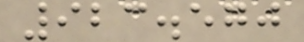923.570
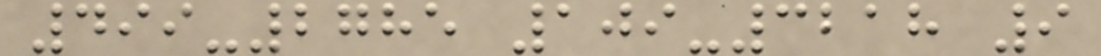499-2785 109-3218 9
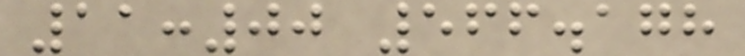11:00 566.178
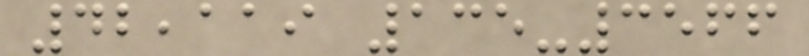42,119 135-3566
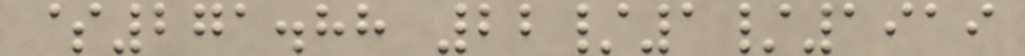$271.88 22/1/1919
